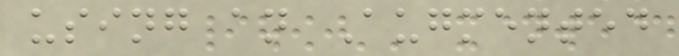using an Augmented
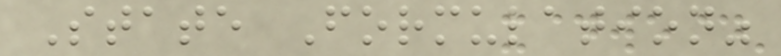State Formulation"
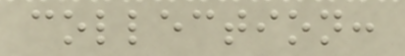collection:
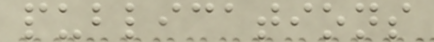publications
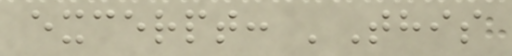excerpt: 'This
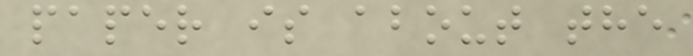paper is about the
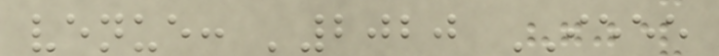venue: '2020 IEEE
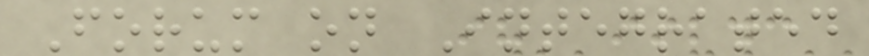Forum on Integrated
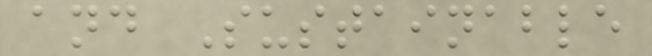and Sustainable
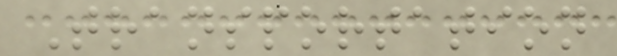Transportation
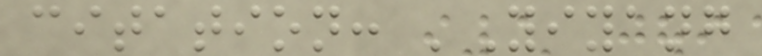citation: 'Yiyang
